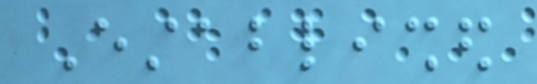Established
